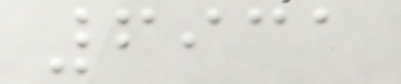6931
